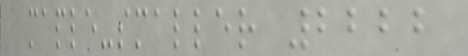maple-smaller 2222
